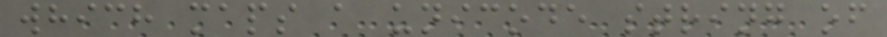which maps a unicode string of
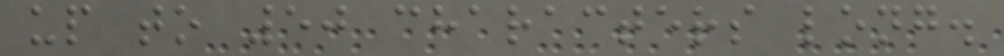up to 50 characters long.
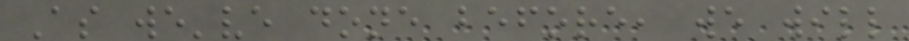As we've done before, we will
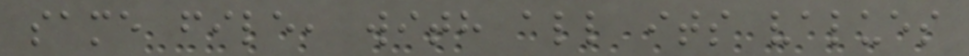same file, with all its values
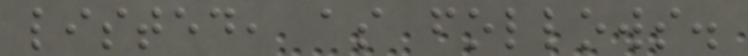listed, as follows.
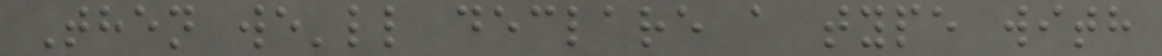Then we'll declare a type with
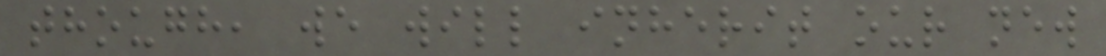though, we will inherit our new
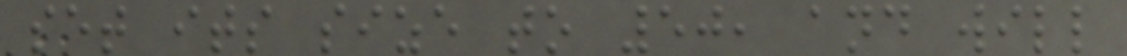set its size to 50, and will
